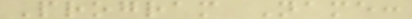Program Name:
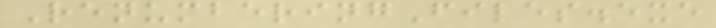RenumberingFiles.exe
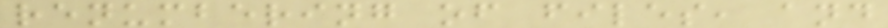renumbering of files, and
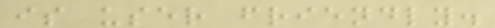is user friendly.
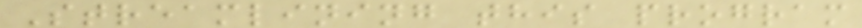Streamlining this program
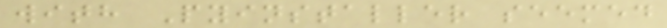with Pyinstaller seemed
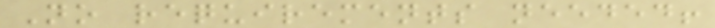No requirements needed!
